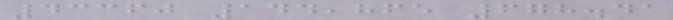43360 144,865 678.41
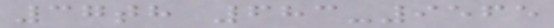37th 683-9565
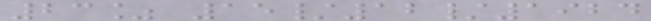23% 15/12/1924
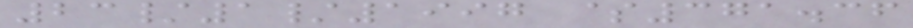23/1/1997 $371.36
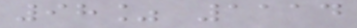98% 1114
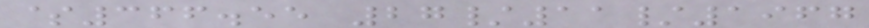$366.55 27/11/1967
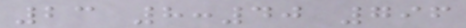23 8:40 796
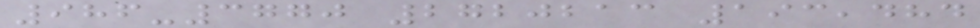986-3770 2720213 193,484
